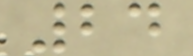24
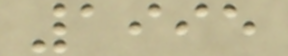1995
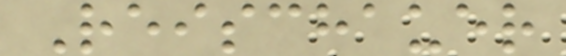Reischauer
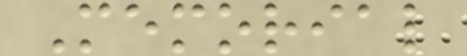Memorial
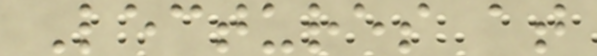Lectures at
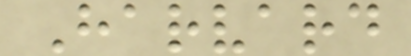Harvard
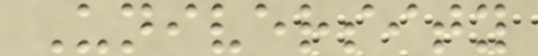University
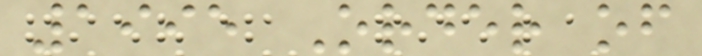1995 Order of
